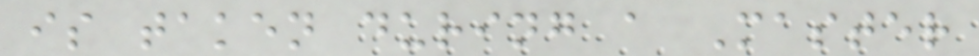is taken during a Master
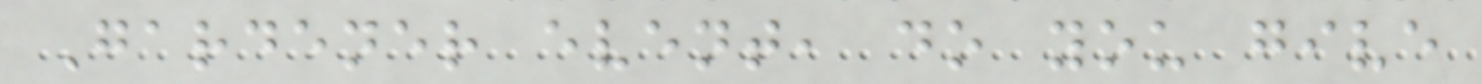Gardener event, do you give
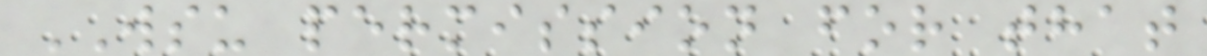WSU permission for that
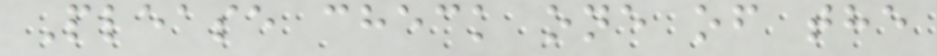Please check one of the
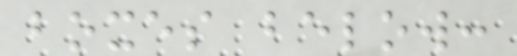boxes below:
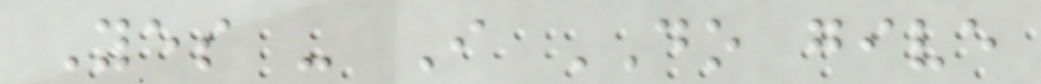Yes - I DO give
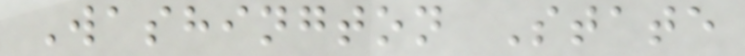Washington State
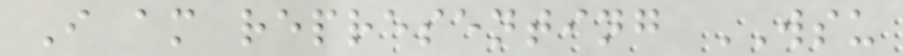I am representing WSU
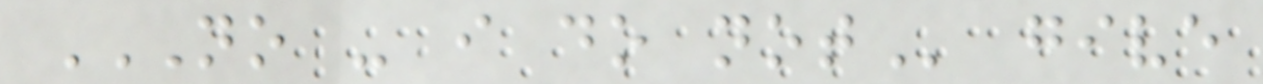NO - I DO NOT give
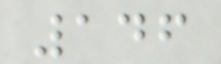146
